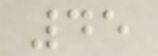45
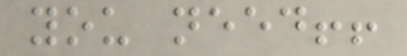you need!!
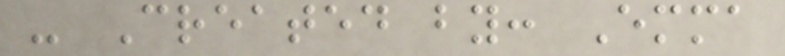- Created by: Emma
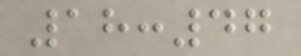18:47
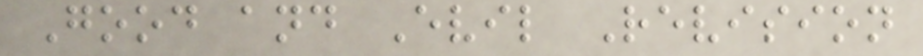Good and Evil Revision
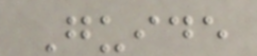Guide
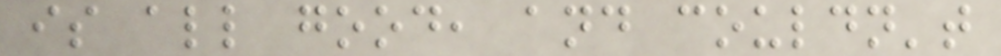is all good, and couldn't
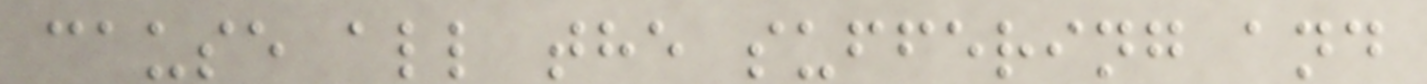cause all the suffering and
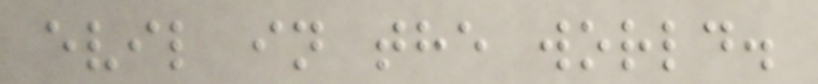evil in the world.
